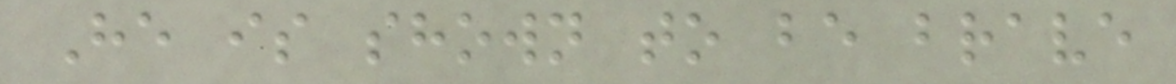He is shown to be brave
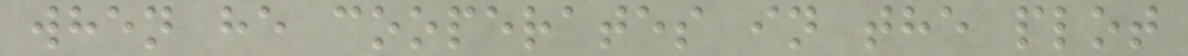when he cooperates in the plot
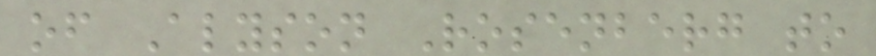of Alyson Rosenberg to
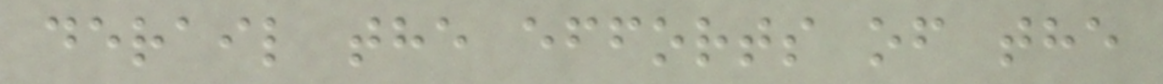derail the efforts of the
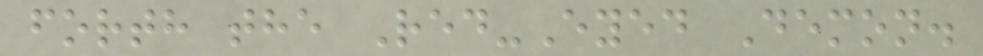forth the Red-Eyed Demon.
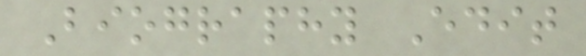Biography Edit
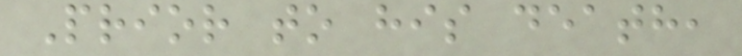Prior to his death,
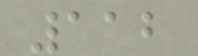112
